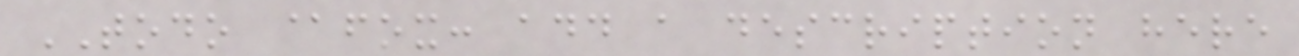TODO @fox: add a description here
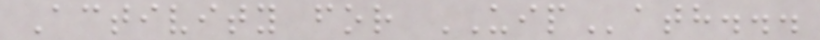Activity for UIPath...
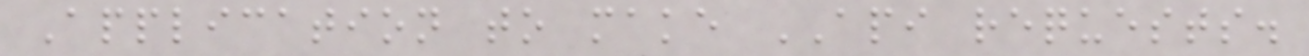Application to make API requests.
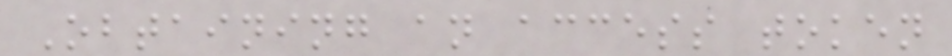Obtaining an access token
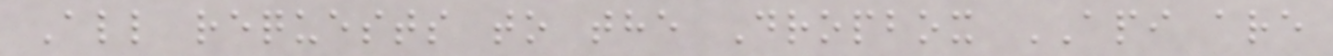All requests to the Dropbox API are
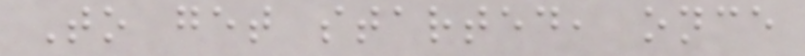To get started, once
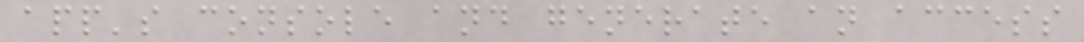app's console and generate an access
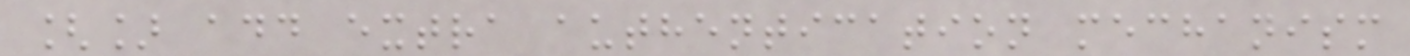[] add extra authentication mechanism
